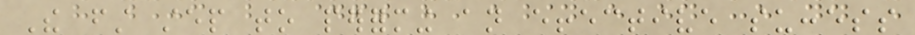The first step to performing an effective success
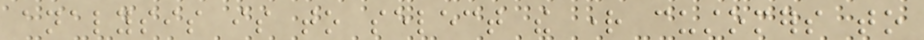analysis is to select the right customers to
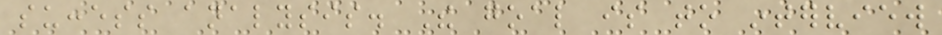success analysis. The goal is to interview
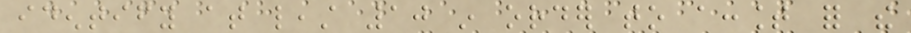identify at least 10 in order to account for the
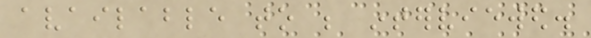available to be interviewed.
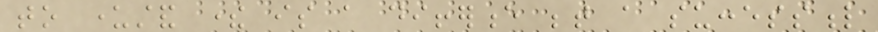to understand there is a difference between a successful
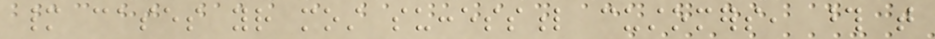many cases your most successful customers, those that
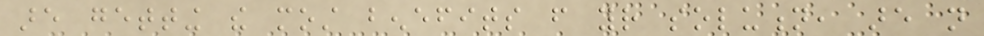are getting the most benefits from your solution, are not
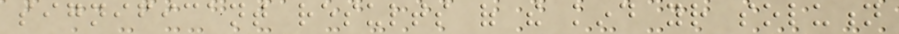significant results of the kind your solution
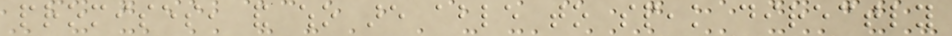promises, and who are able to speak directly
